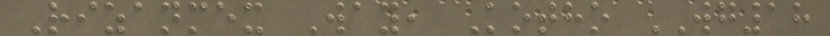Rizanmex Way, Kotho WG18
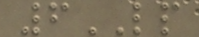6LP
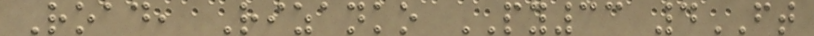Road, Rizanko PY33 4FT
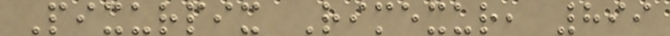Pixurpix Rimexur, 899
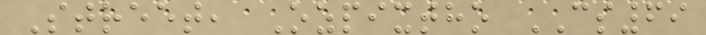Street, Ozpixtho CS69
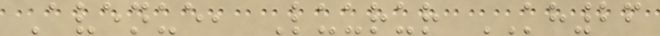Avenue, Luurur KH26
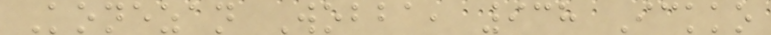Konezan Wobba, 938 Ickko
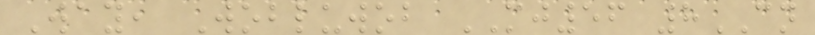Way, Wobluwob MJ56 8CN
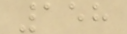158
